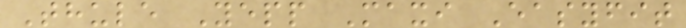Thule Yepp Maxi Easyfit
